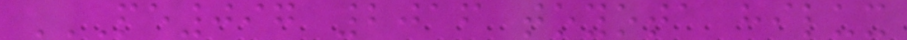PE097 2016 TOYOTA HILUX
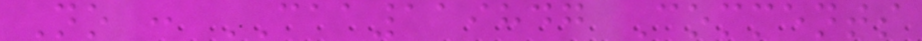No : CAA119847 Comments
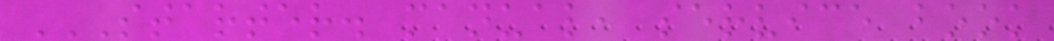STARTER. MANUAL, SERVICE BOOK
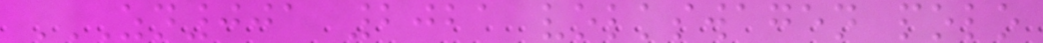ZN001 2021 VOLKSWAGEN POLO
